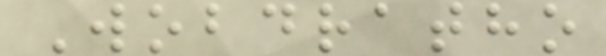Wobdratho
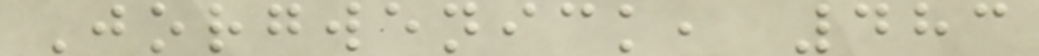Jorgwenick, 483
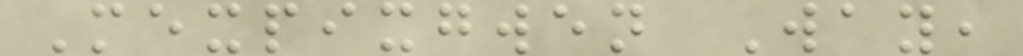Mexpixgwen Way,
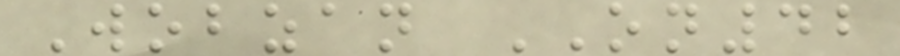Wobzan ON42
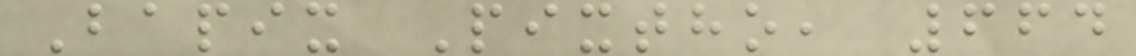Bapix Pixtho, 664
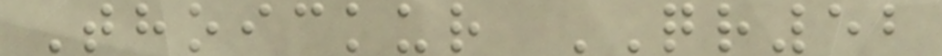Thoickur QR52
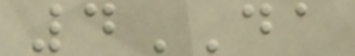4DA
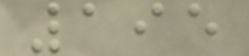195
